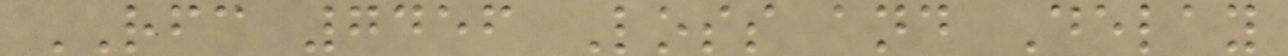RFC 7456 Loss and Delay
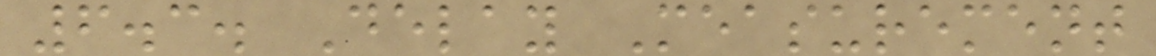6.3. Delay Measurement
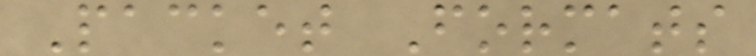Packet Formats
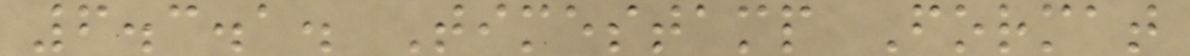6.3.1. Timestamp Format
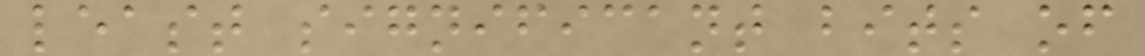least significant bits of
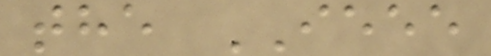the IEEE
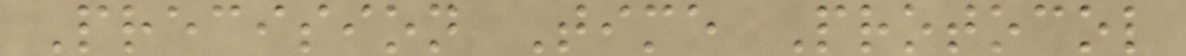Precision Time Protocol
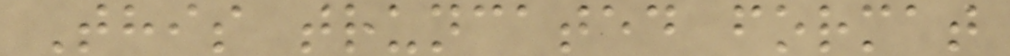This truncated format
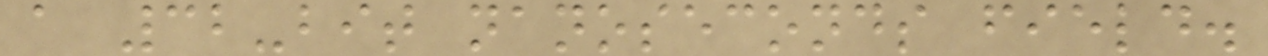a 32-bit nanoseconds field.
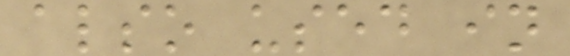also used in
